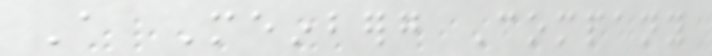A Meinberg Company
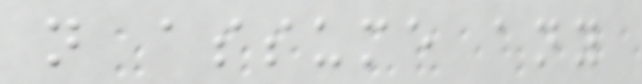not assume any
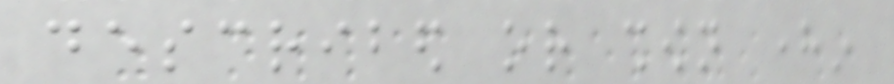described or shown herein
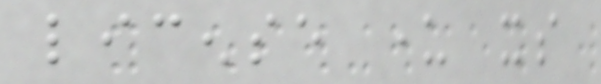license under its
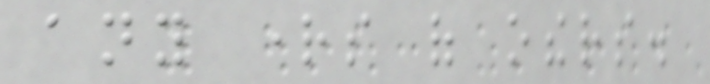any rights of others.
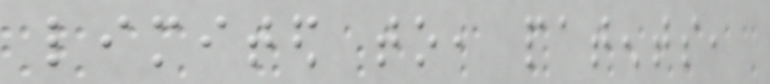limited to, patents,
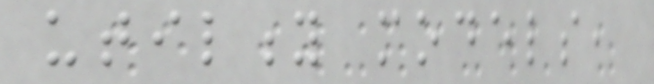utility models,
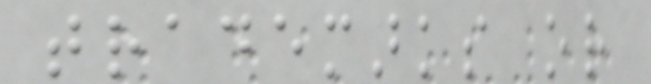trademarks or
